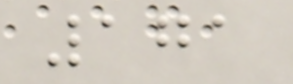171
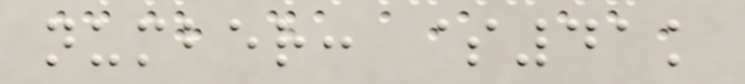number: $41k
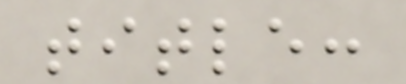title:
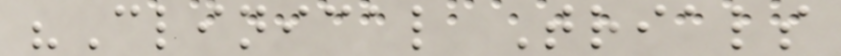"Clinical Trials
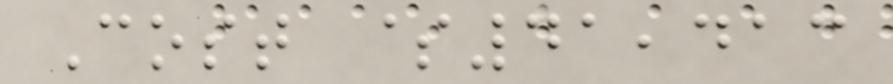Cost $41,413
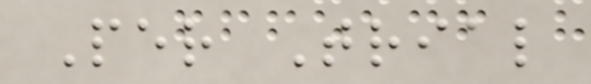Per Trial
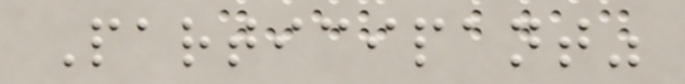Participant"
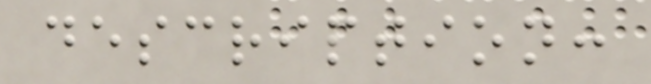description:
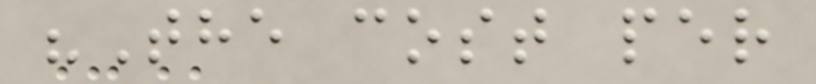"The cost per
